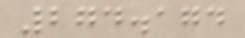274.174
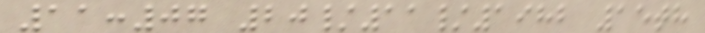11:07 20/11/1982 15th
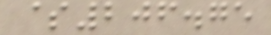$206.75
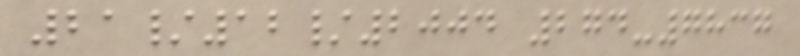21/12/2004 274-7837
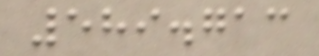589.713
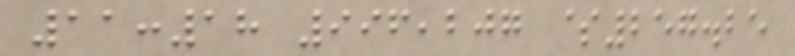11:18 996,207 $257.25
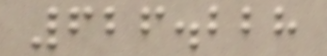626.228
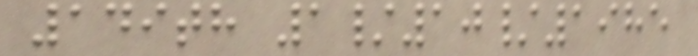149th 1/10/1985
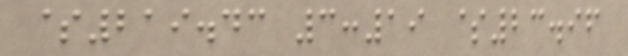$219.43 3:19 $23.96
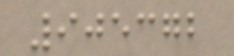905372
